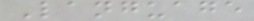Language
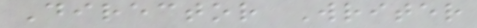Director Writer
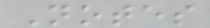Notes
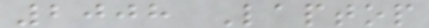2008 Laptop
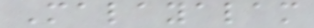Malayalam
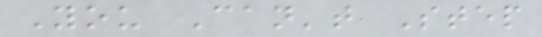You Can't Step
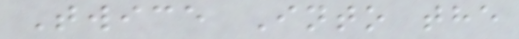Twice Into the
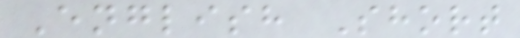English Short
